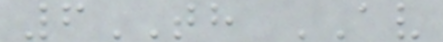6TH AV
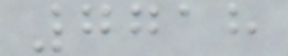7718
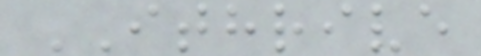ITHRIVE
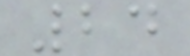24
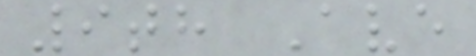9th Ave
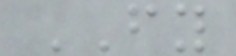FY
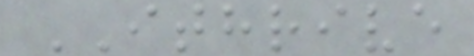ITHRIVE
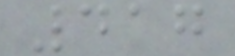417
